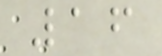16
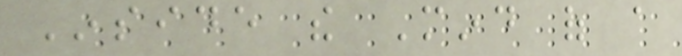Inside the Mind of a
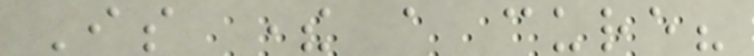Is there a cure?
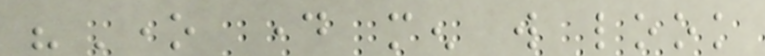"One day men will look
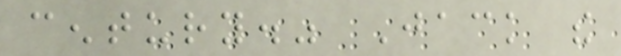century." Jack the
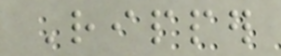Ripper
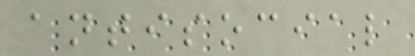antisocial
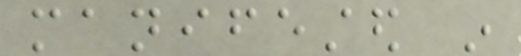manifested in
